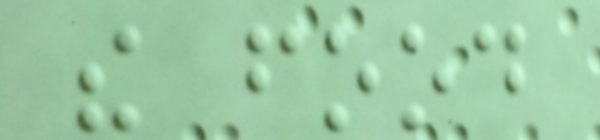the food
